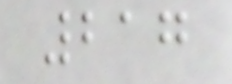217
